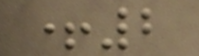+2
